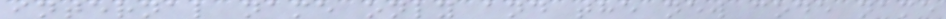internal name only and the new code name
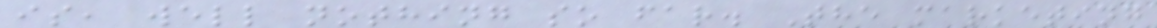is, well nothing so far. The marketing
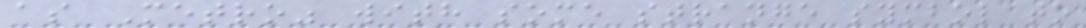as Metro" with some strange symbol to
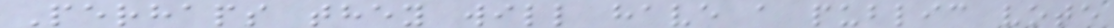Perhaps they will have a public vote
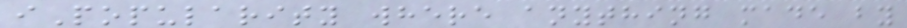iPopularity where anything made by
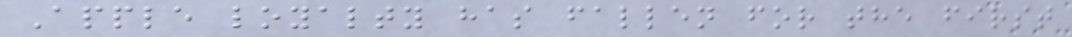Apple loyalty has fallen for the first
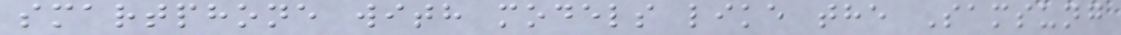smartphone with models like the Samsung
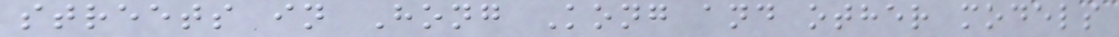streets in Hong Kong and other models
